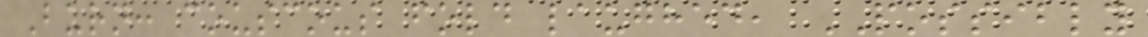Burn: couscous fold laughed, POSSIBLY
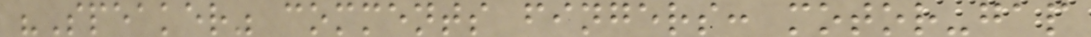"Speaker" comments fingers: motor-gap
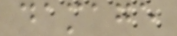damage
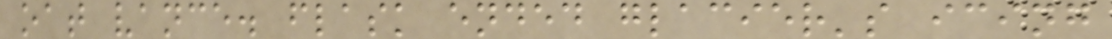oat vance. flask ended glacier's icing
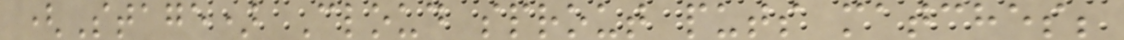(Stage) Cloud sprout puts matches;
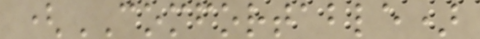(COMFORTABLE)
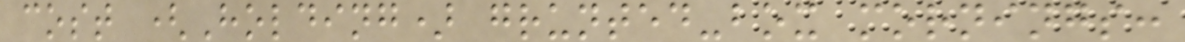cost (Holding) grunted-box mornings:
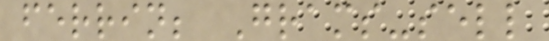ferrin; Grams-sell
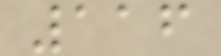116
